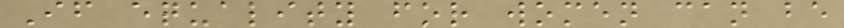If equality for women can be
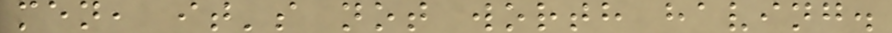men, it's not worth having.
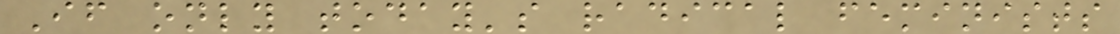If only today's radical feminists
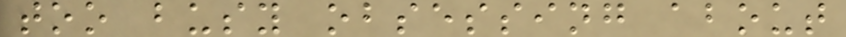too busy obsessing about
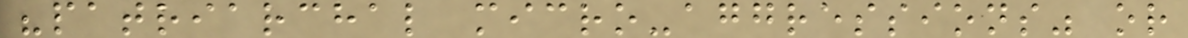"patriarchal micro-aggressions" or
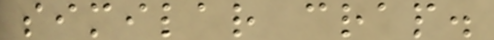similar crap.
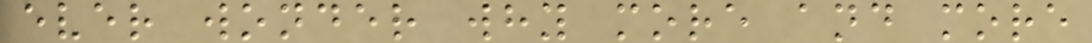ever wonder why more and more
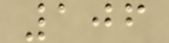106
